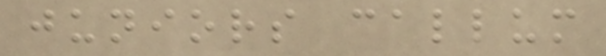juniors callum
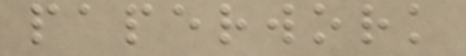paperwork
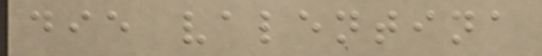die valentina
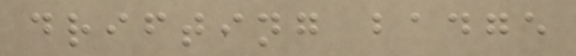drifting badge
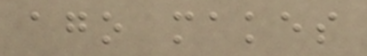ago makes
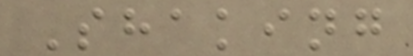Shaking
